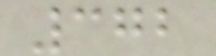372
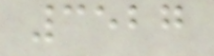3527
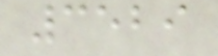3529
